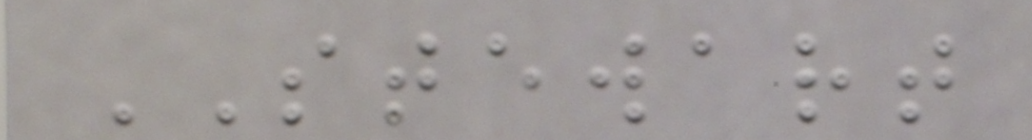STEWART
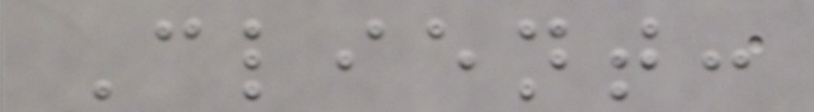Client:
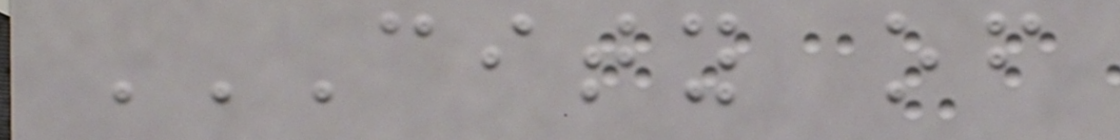CITY OF
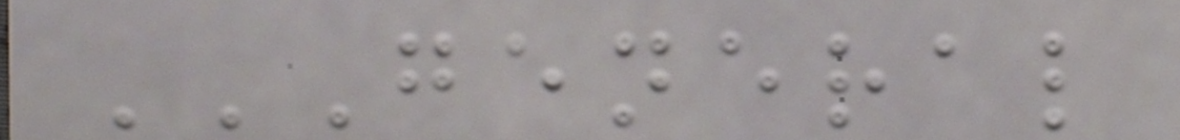GENERAL
